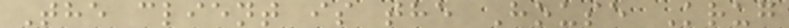The client is the House Krug
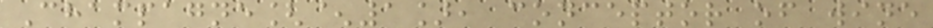Champagne[^1], conceptor of wine
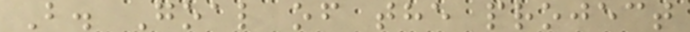B. Goal of the project
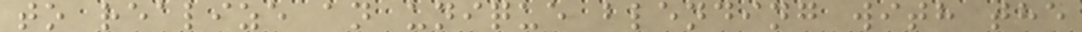to realize an unique blending with the
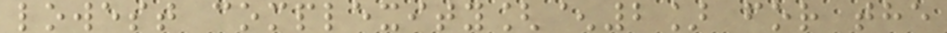lowest complexity[^2] for the
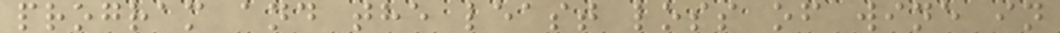program and the least loss of wine in
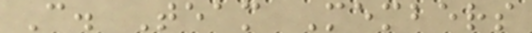C. Team Members
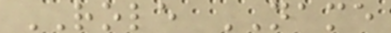ROLE NAME
